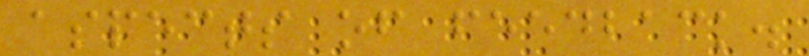aspects of feedback.
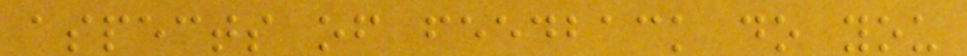aspects of feedback do you
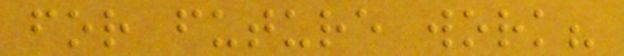for future work?
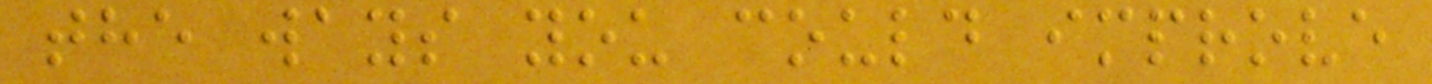the ways you could improve
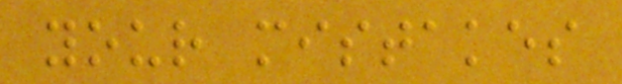your mistakes
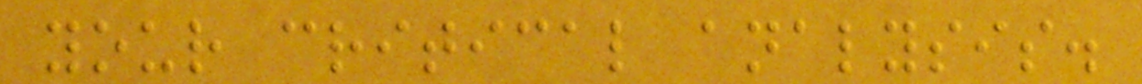your critical analysis.
